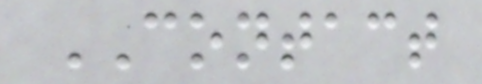CONTACT
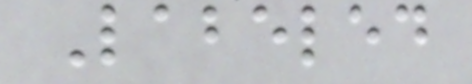Labeled
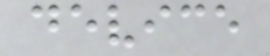device
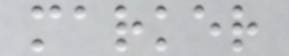marker
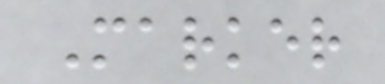Marker
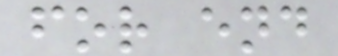for end
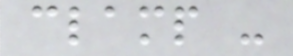clamp -
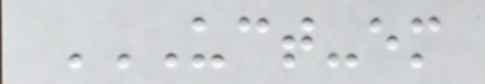UCT-EM
